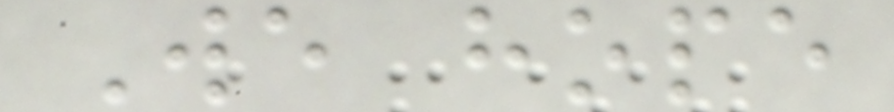We hope
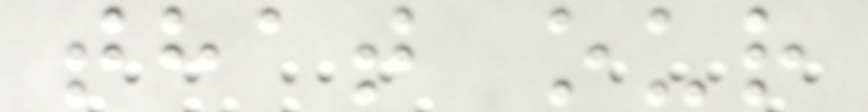that our
